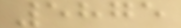5875
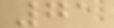71
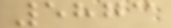5873
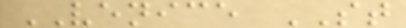VENICE ST
